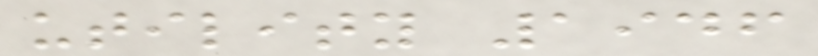utility 1946
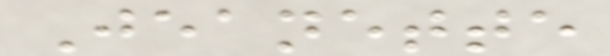Jeanette
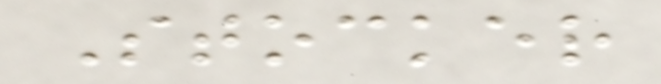Stocker
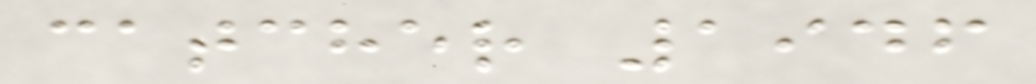catcher 1946
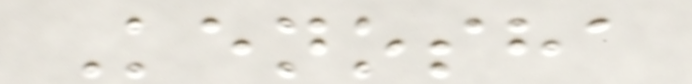Kenosha
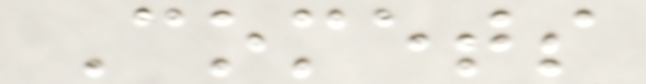Comets
